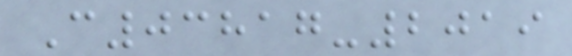C03817-2019
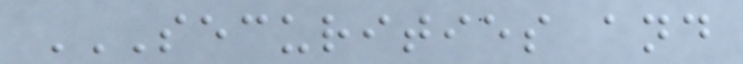SECURITIES AND
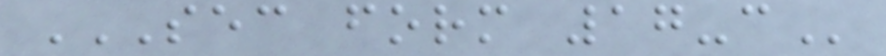SEC FORM 17-C
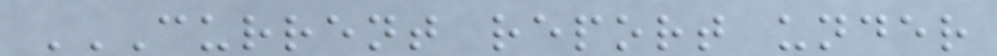CURRENT REPORT UNDER
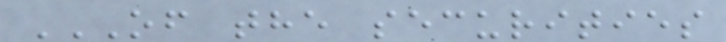OF THE SECURITIES
